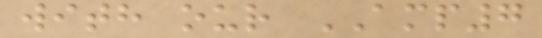with our AMP7
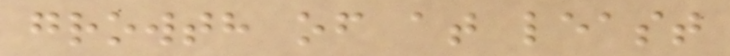growth of at least
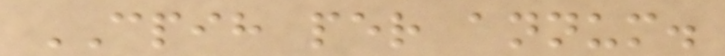CPIH per annum.
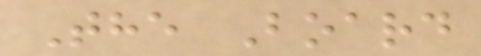The Board
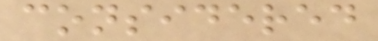considered
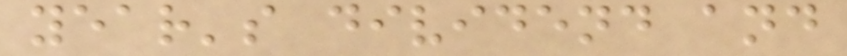year's dividend and
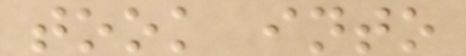took into
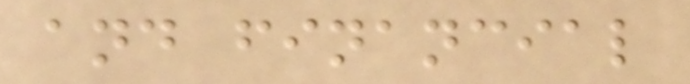and financial
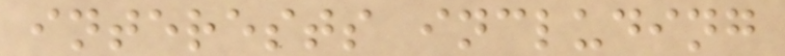interests including
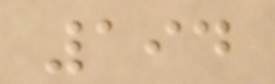194
